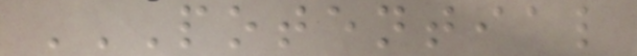POTENTIAL
